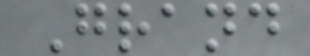Grand
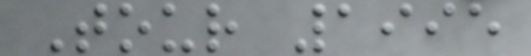Tour 1995
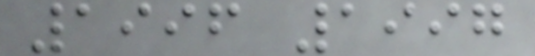1996 1997
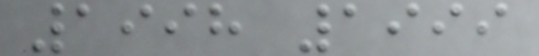1998 1999
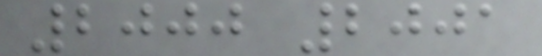2000 2001
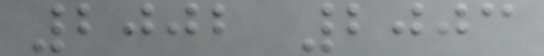2002 2003
